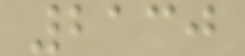2130
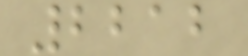2212
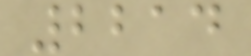2214
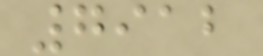7912
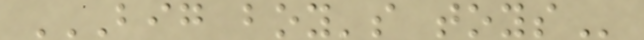BIG BOY'S TOYS
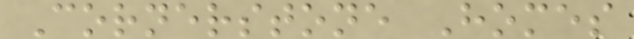Cornerstone Homes
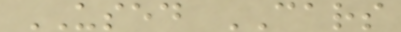USED CARS
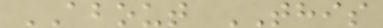ABOUT THIS
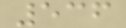536
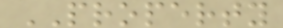PROPERTY
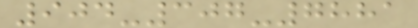904-307-7881
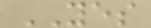YES
